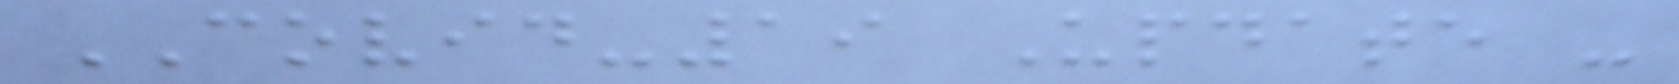COVID-19 Update -
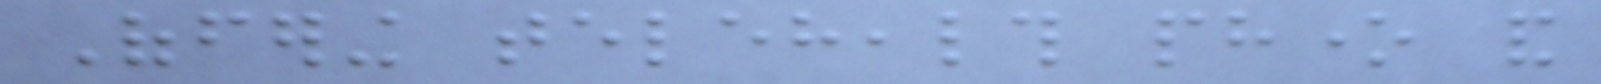Offering telehealth phone and
